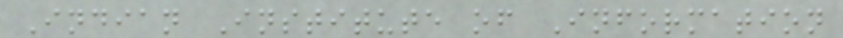Indian Institute of Information
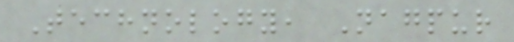Technology, Nagpur
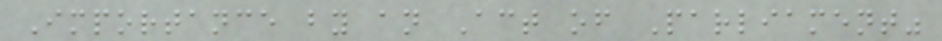Importance by an Act of Parliament"
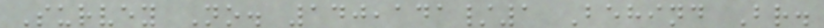Survey No. 140,141/1 Behind Br.
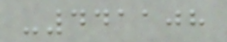-441108
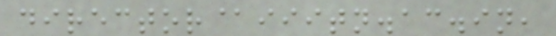director@iiitn.ac.in,
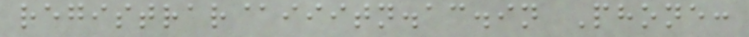registrar@iiitn.ac.in Phone:
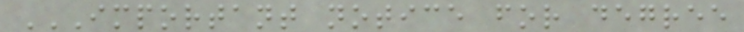IMPORTANT NOTICE FOR DEGREE
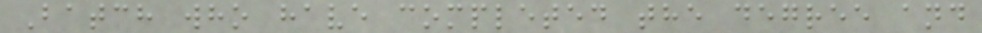Batch who have completed the degree and
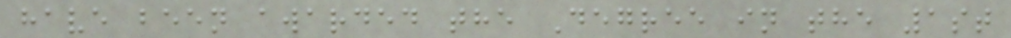have been awarded the Degree in the 1st
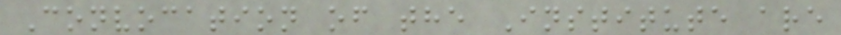Convocation of the Institute are
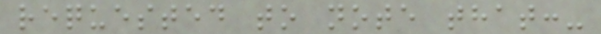requested to note that:-
